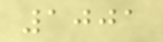1001
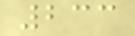233
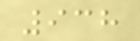938
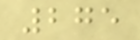275
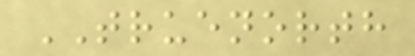TRUENORTH
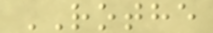ROTHE
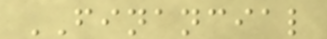FINANCIAL
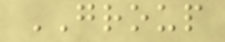GROUP
